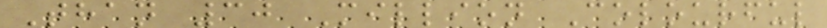Than 30 Million Colourful
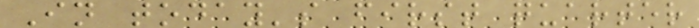In today's first quarter
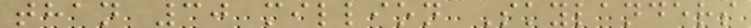than 30 million Skylanders
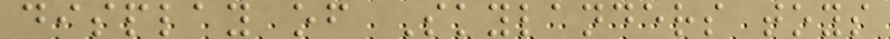display of Skylanders toys
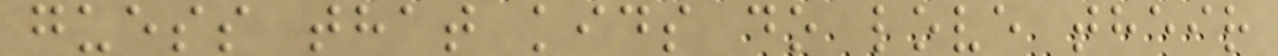guess that kids do love their
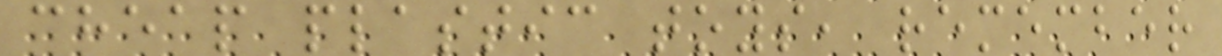cheap plastic toys, remember
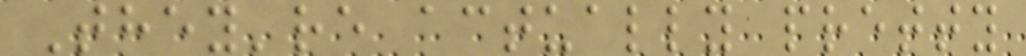They're actually pretty
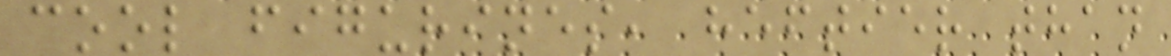cool figurines, heftier than
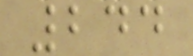244
